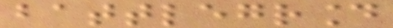battleground
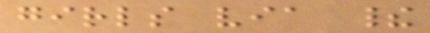girls via their
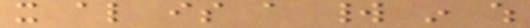it also is a world in which
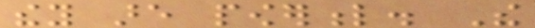they are powerful. The
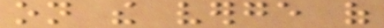on the verge of
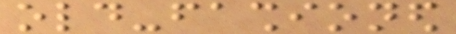old-fashioned
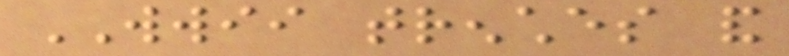WWII trenches and
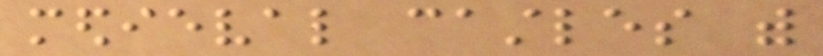medieval castles with
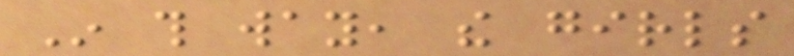In this way, the girls
